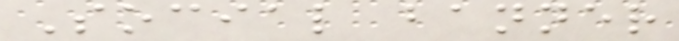Social banner
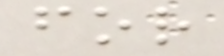for
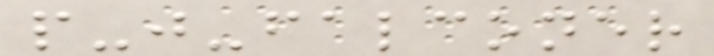p-j-falconer
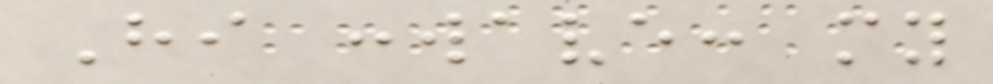Hi :wave: my
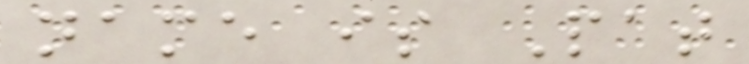name is Pat
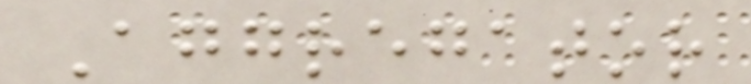Aggregator
